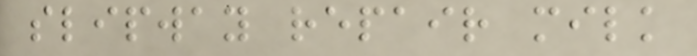slipway repair milk
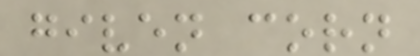given corn
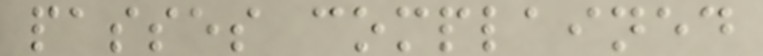passes complained
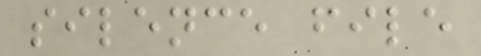silence file
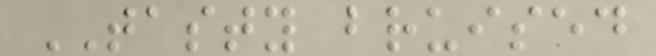TASTY bruised
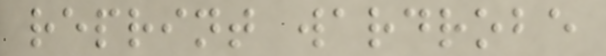reprint wardrobe
